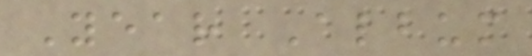Year Album
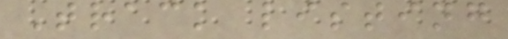Track listing
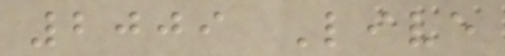2009 Live
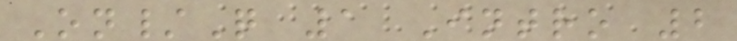On/Q 1 Intro 2
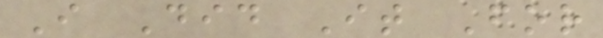I Did It For
